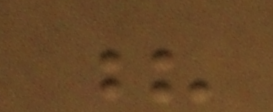?
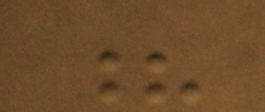?
